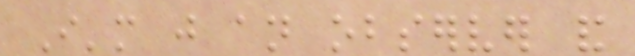I'm just an observer and
